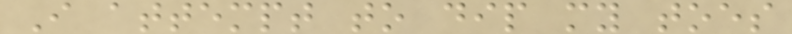I attempt to dip my toes
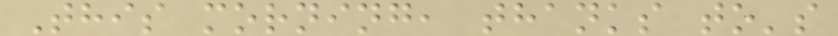This morning, thanks to's
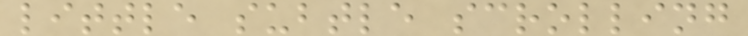little subtle scrolling
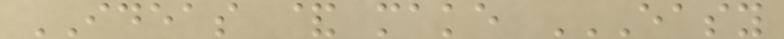IDEAS & make EASY
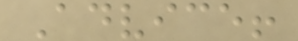Advice!
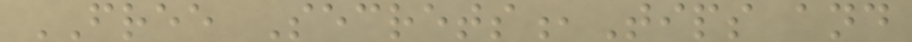FREE Secrets,Tips and
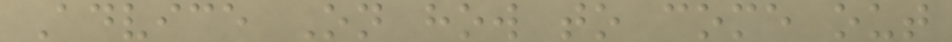Advice On how to come out
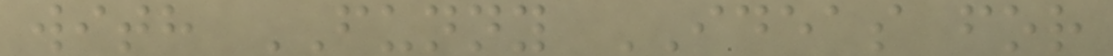with FUNNY IDEAS for
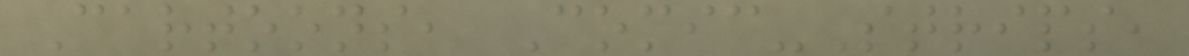Cartoons, Comic-Strips,
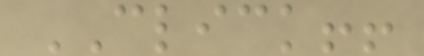CLICK!!
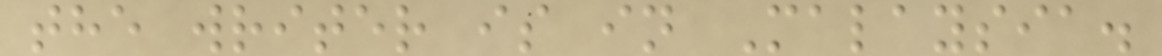the writer is in Malaysia.
